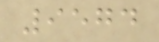9574
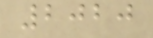2020
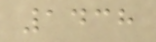1438
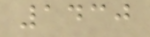1430
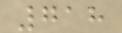718
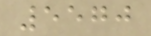5570
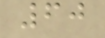60
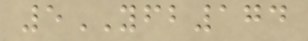5YFB174
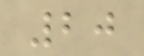20
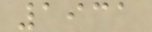1931
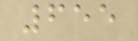655
